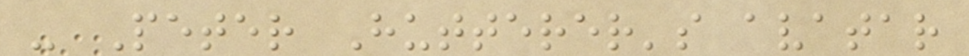- Peter Hutterer's avatar
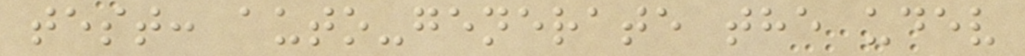test: auto-generate the udev
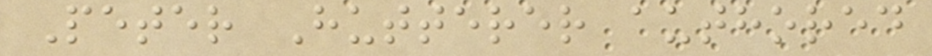Peter Hutterer authored
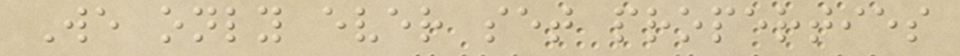We only ever set properties
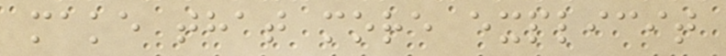make that more explicit
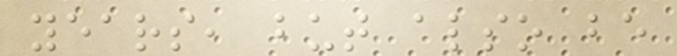years, but also be
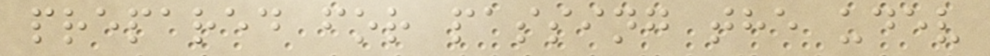prepared for passing the udev
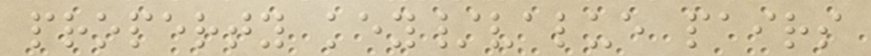property key/value pairs
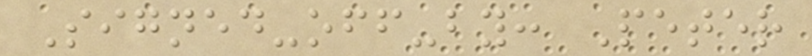Signed-off-by: Peter
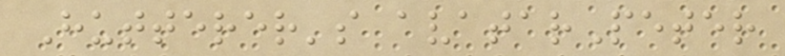Hutterer's avatarPeter
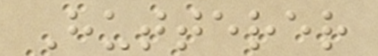Hutterer
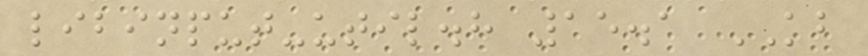libinput-util.h 15.1 KB
